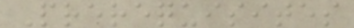Prerequisites
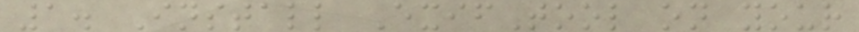1. Install ExifTool on your
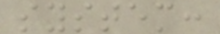system:
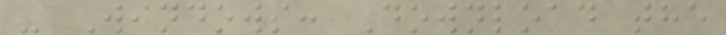- Windows: Download the
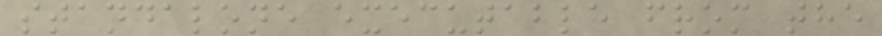standalone executable from the
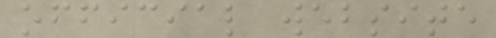official website
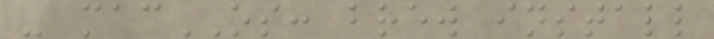- macOS: brew install
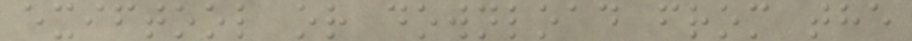exiftool or download from the
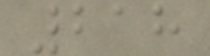218
